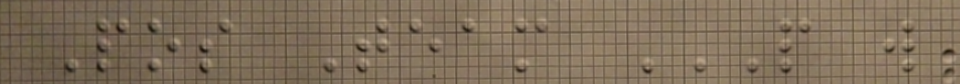Pos Team P W
